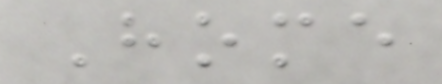Home
